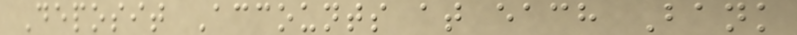Deposit Accounts at each Bank
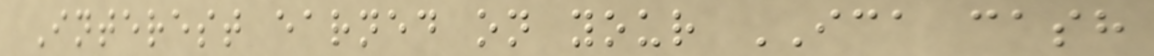Interest earned on your ICA cash
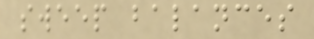sweep balances
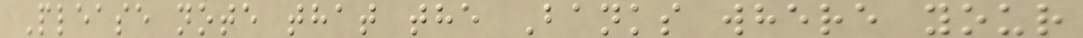Please note that the Banks where your
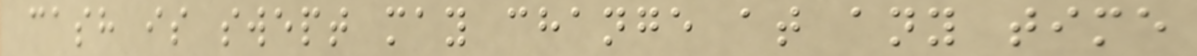cash is swept may change at any time
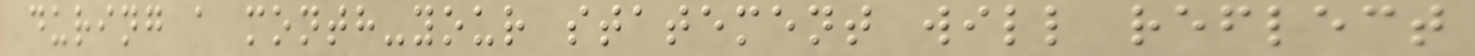during a month-your statement will reflect
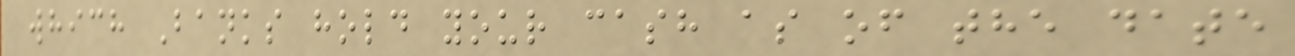which Banks hold your cash as of the date
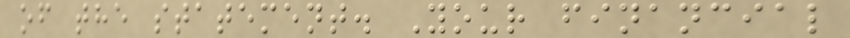of the statement. Your financial
